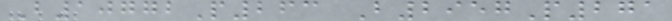B10772P263 B2957P271
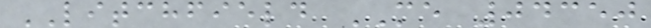LITCHFIELD ME 04350
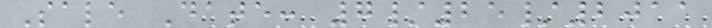Sale Date: 7/25/2011
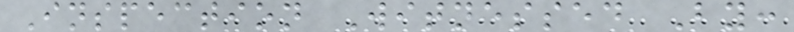Inspection Witnessed By:
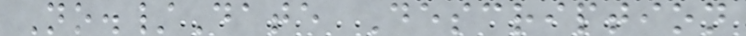No./Date Description
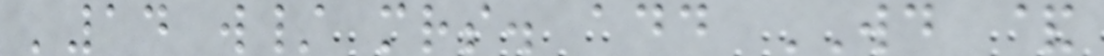'14 w/ mrs. add WD &
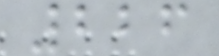226
